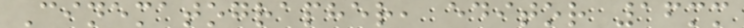Cinematographer, editor 16mm
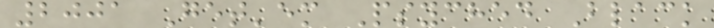2001 Get'em Psyched Black
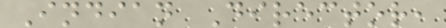Indian Director,
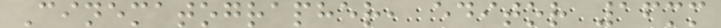Cinematographer, editor 16mm
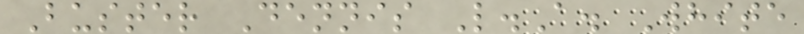Buster Dennis L.A. White
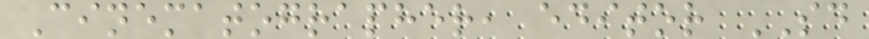Cinematographer, editor SD
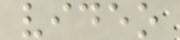video
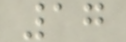17
